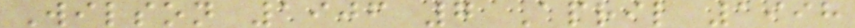Wilson 1906 7 April 1998
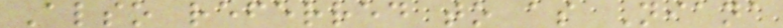Also referred to as Niana
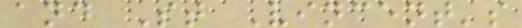and St Vincent's
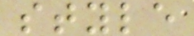style
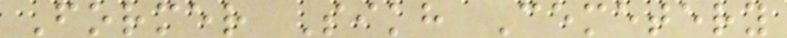Former Sikh Cemetery
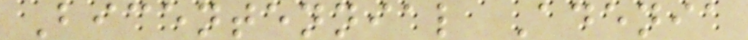Bicentennial Adenia
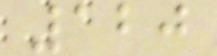120
